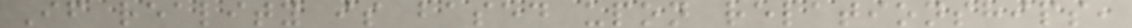If reality is based upon relationships,
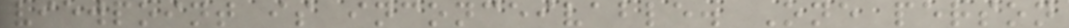viewpoint is inconceivable. One person
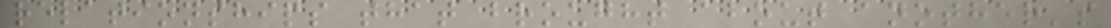relationships that brought about another's
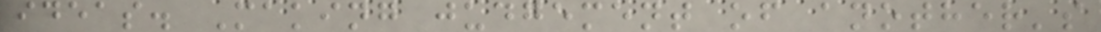ideas. Making judgement of another's
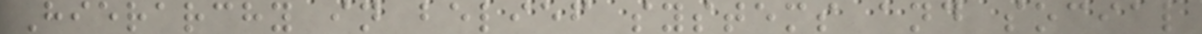Hierarchy in belief systems and social
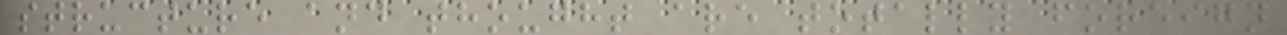structure and thought are totally foreign
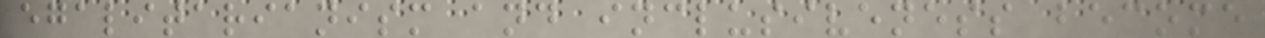egalitarianism and inclusiveness become
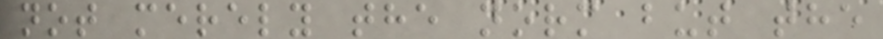not merely the norm but the
